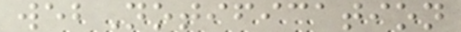webNotification
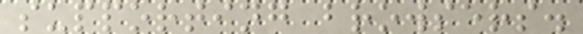supporting browsers.
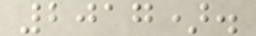2017).
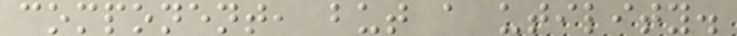component, but a utility.
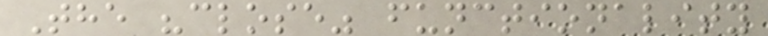The "close" functionality
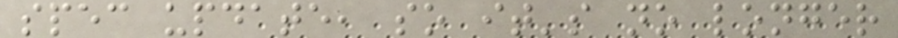spec update, so it's no longer
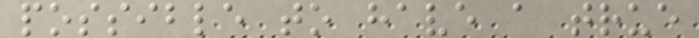possible to have a true
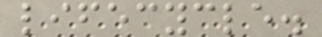lifecycle.
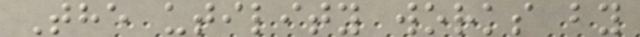The utility works by
